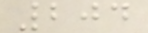204
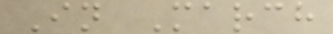In March
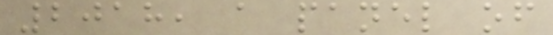2018, a panel of
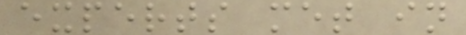experts met in
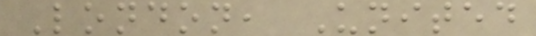London, United
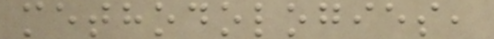methodologies,
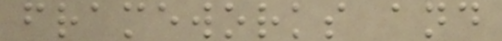frameworks and
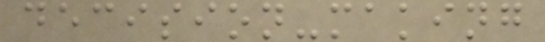decision-making
